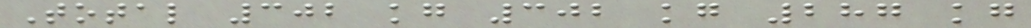Total 302 kg 302 kg 287 kg
